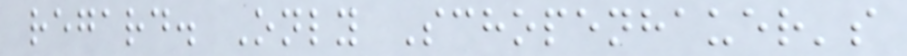regard. Only Schopenhauer's
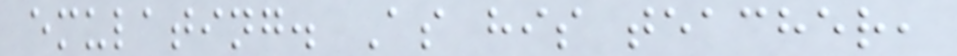emulating. As his teacher,
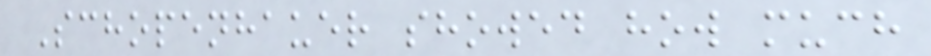Schopenhauer showed how much
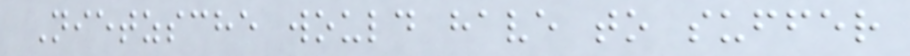Nietzsche would have to suffer
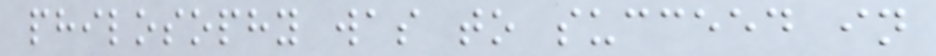philosophy was to succeed in
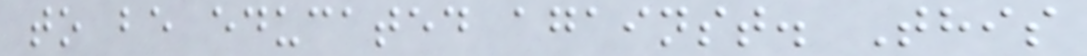to be educated against. This
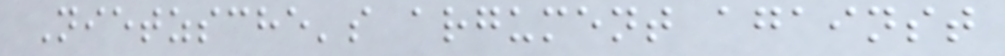Nietzsche's argument against
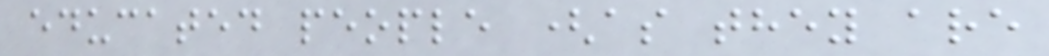educated people (as they are
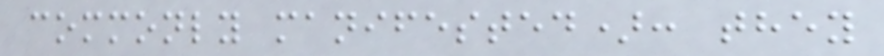commonly manifested): they
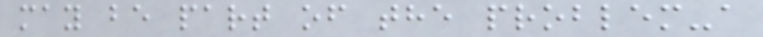may be part of the problem-a
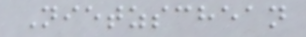Nietzschean
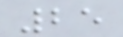25
